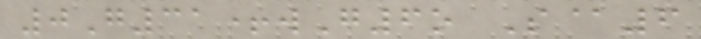0G31+wG6o S@6
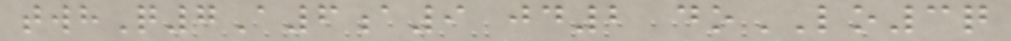twhQ7A6a9 jd2 doLO3q
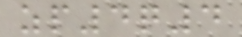zp4q4
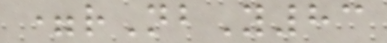=rNbY83
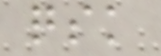qsk
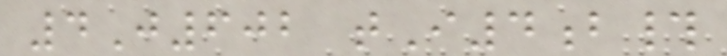4J602 tI4b#
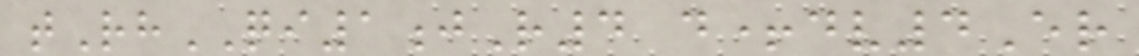tRhQI1jR4 d+dv4Er
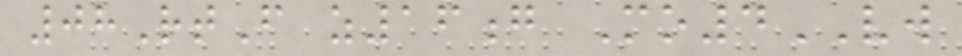08RtF z16g Mo4VW
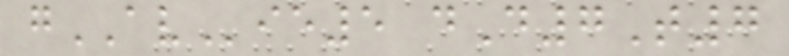gAVie5 dD7T7
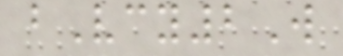bVcy2W
